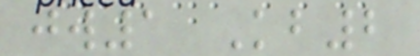jw1 Kb2
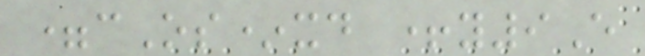=cOs*xd +y9E
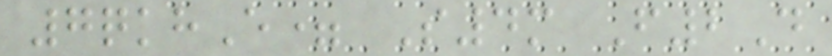7qkhE= S4m F2D
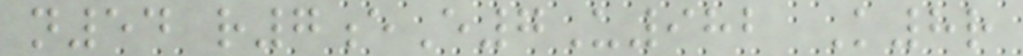n54 r7eE7U982 K8r
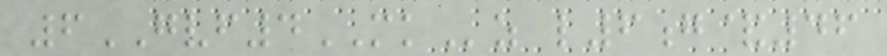6GVF4MKz l6g&46
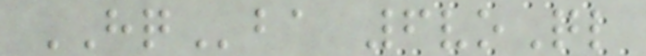HQba 6voQl
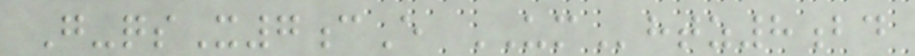G-qsX7cE UMhtz8bd
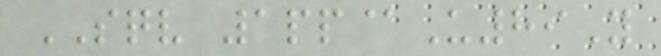SQV 1pp@U89Y
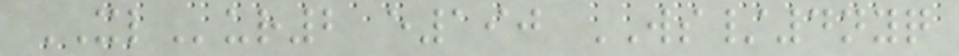XLur2 e190 WS/4nyq
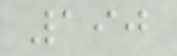190
